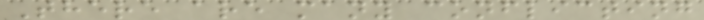There are many conflicting
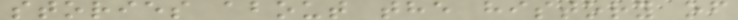stories about the history of
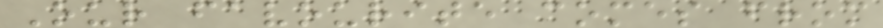Our favourite comes from
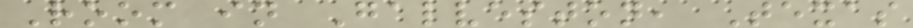Room in Galveston, Texas
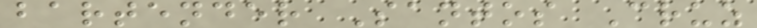bartender Santos Cruz
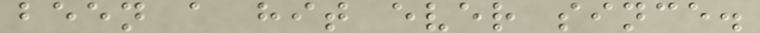been a hit ever since.
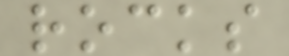rocks
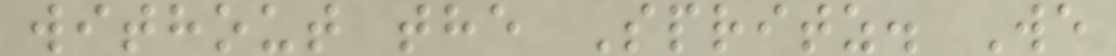without the Spritz. We
